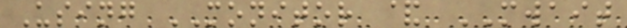Using MONITOR & MWAIT
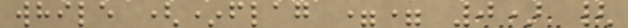while (*flag == 0) {
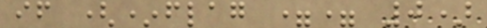if (*flag == 0)
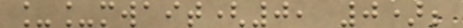__mwait(0, 0);
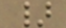}
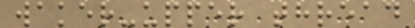waker-upper thread
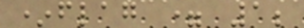*flag = 1;
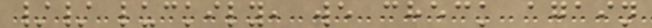// luckily, we check again
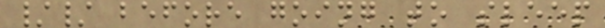// before going to sleep
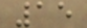15
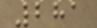281
